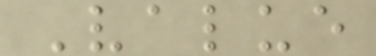Value
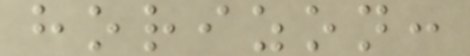horizon:
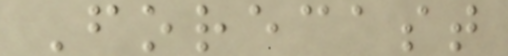Forecast
